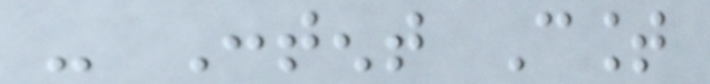- Content Count
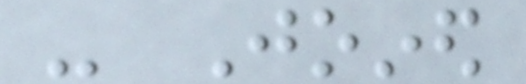- Joined
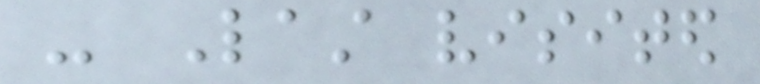- Last visited
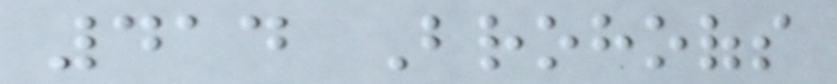414 Brohoofs
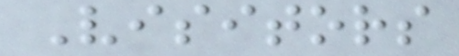Visitors
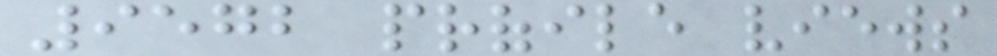9572 profile views
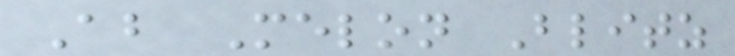About Melon Blitz
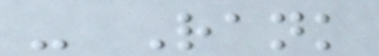- Rank
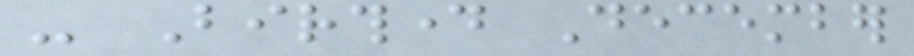- Birthday December
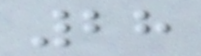28
